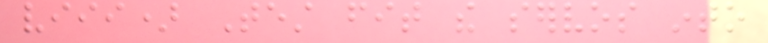viii) Test fit the servos into
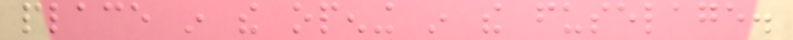place in the opening in the fuselage.
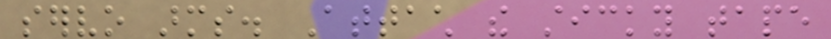servo arms. Attach the sticky tape
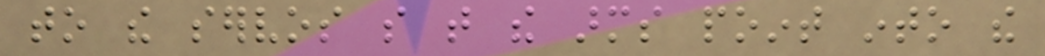to the servos so that the arms point into the
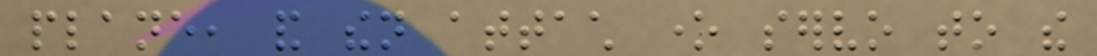plane, and then attach one servo to the
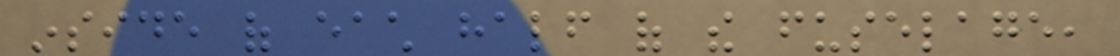inside of each half of the fuselage,
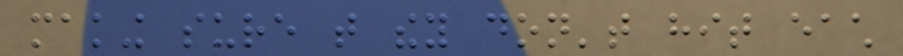making sure that they don't hit each
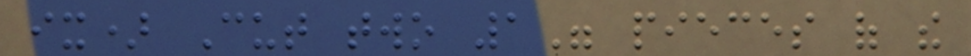ix) Cut two 1" pieces of the
